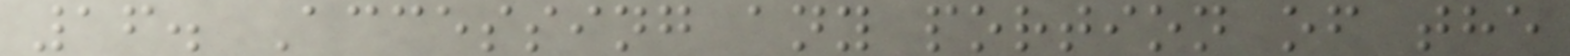16. Accessing any portion of the
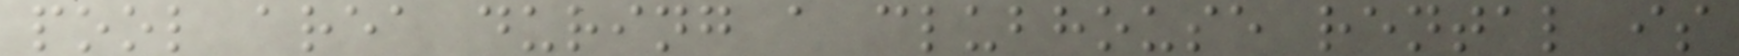pool area during a clubhouse rental is
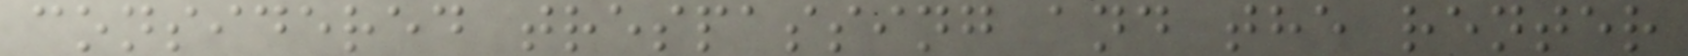considered trespassing and the renter
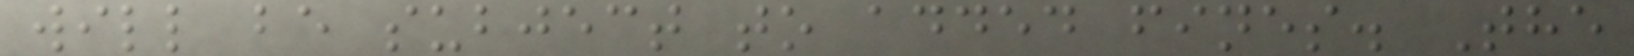will be subject to added fines. The
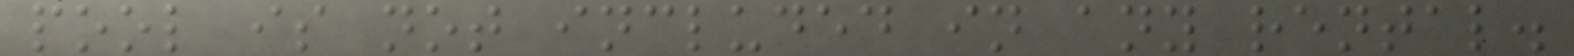pool is not included in any rental.
